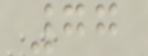77
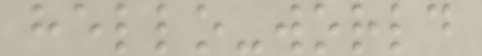hello-world
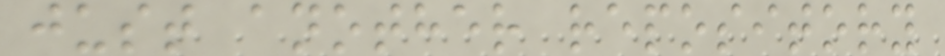just another repository
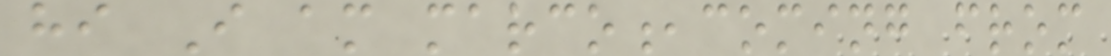hi I am marco,coming from
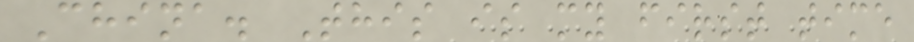China. This is my first time
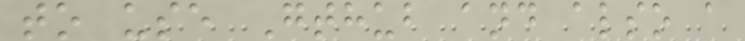to use Gthub and also a
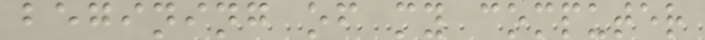begining of my computer
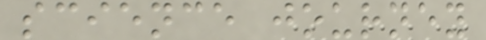science journey
